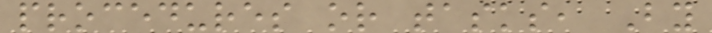procedures or tasks, By
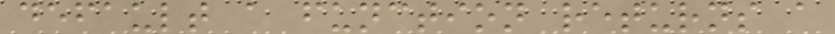default a function returns a
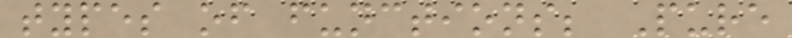types of functions; Pure
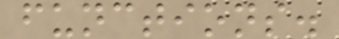functions.
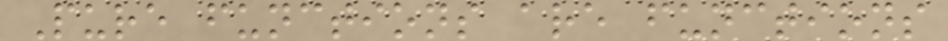Pure functions are functions
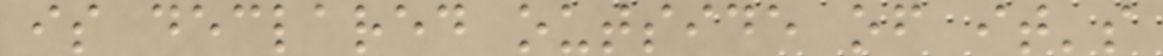is declared outside of it's
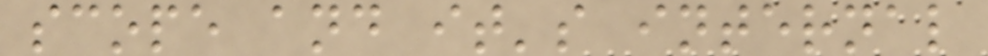scope and it's internal
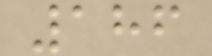186
